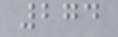274
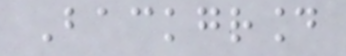Background
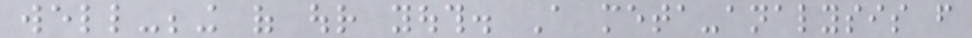well-being of our youth. A meta-analysis from
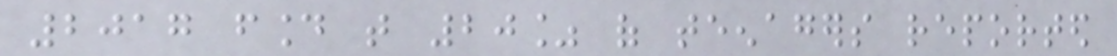2017 found that 20% of teenagers reported
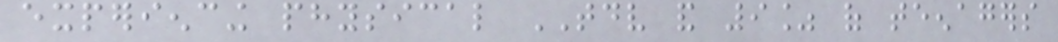experiencing physical TDV and 9% of teenagers
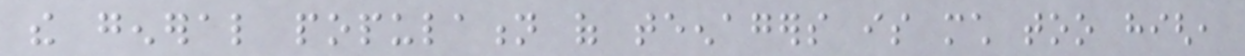the general population of teenagers is much too high,
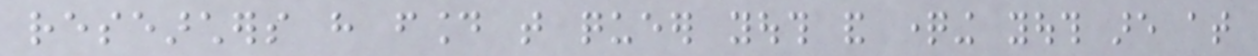researchers have found that queer youth and questioning youth are at
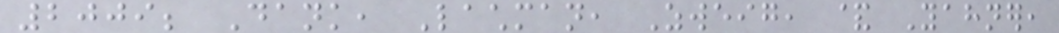2009; Dank, Lachman, Zweig, & Yahner,
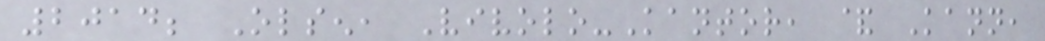2014; Olsen, Vivolo-Kantor, & Kann,
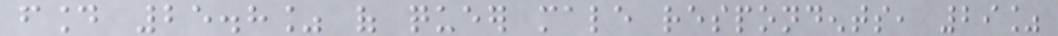found 25.8% of queer male respondents, 29%
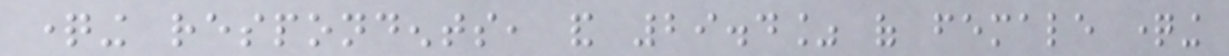questioning respondents, and 29.4% of female questioning
